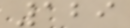129
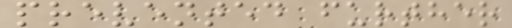prevented further
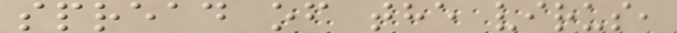spread of the virus,
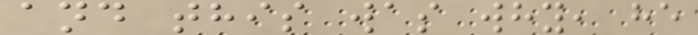and this was why, he
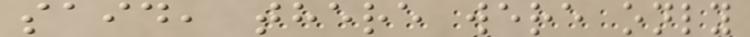said, there were only
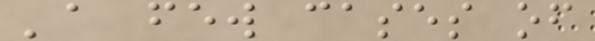'a few cases of
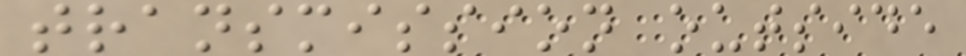transmission outside
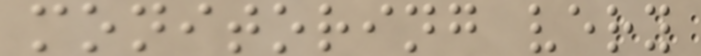monitoring very
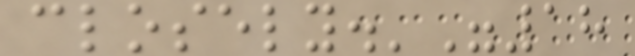closely.'"18
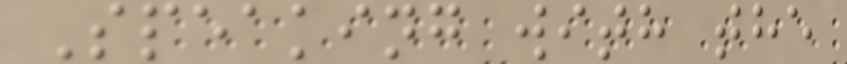Speaking with the
